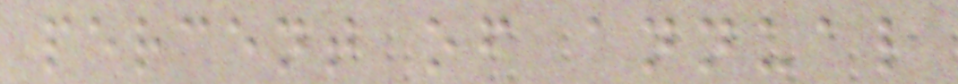percent of annual
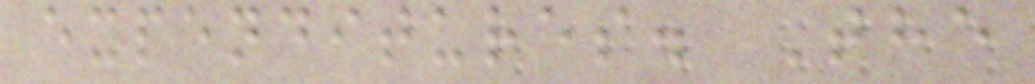expenditures. The
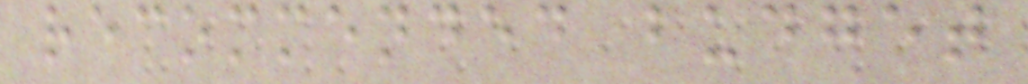recommended budget
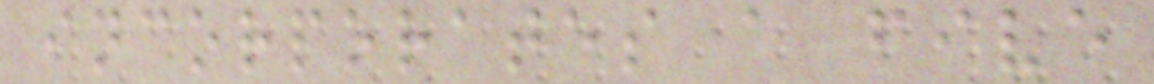incorporates a five
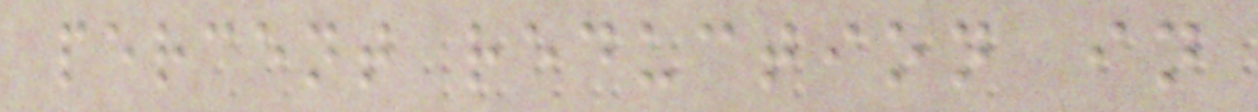percent reduction in
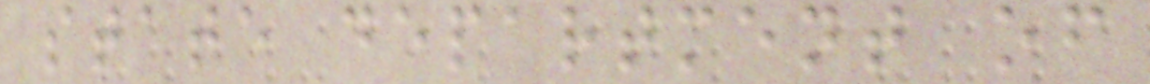state department of
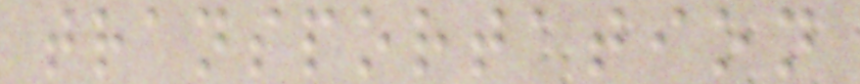transportation
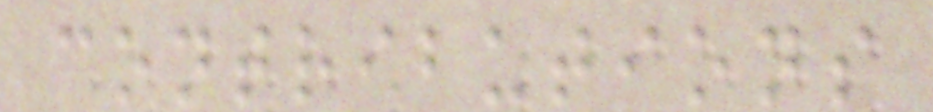contributions
